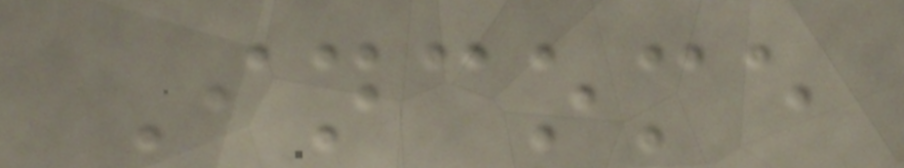Income
